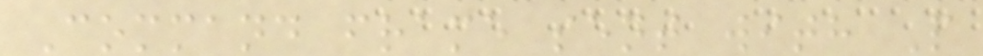Command frame sent with P
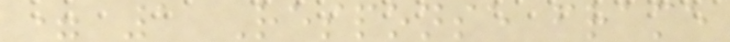= 1 Response frame
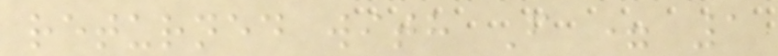returned with F = 1
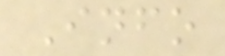Info
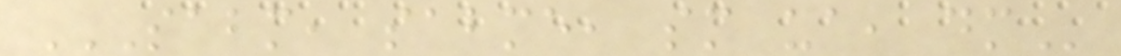SABM, SABME, SM UA, DM
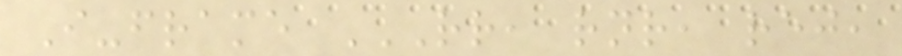I-frame RR, RNR, REJ,
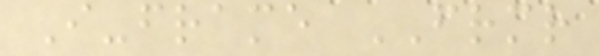I-frame FRMR
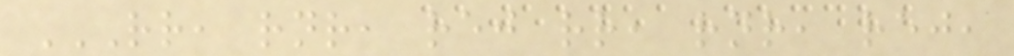RR, RNR, REJ RR, RNR, REJ,
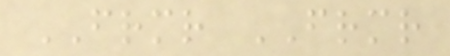FRMR FRMR
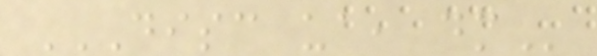DISC UA, DM
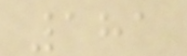181
